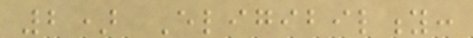2) Eligibility:
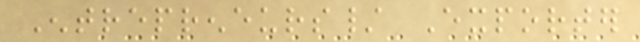Entrepreneurs/ Exporter
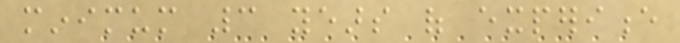minimum 3 years of experience
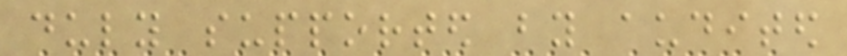duly supported by audited
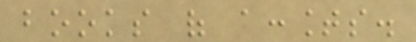books of accounts.
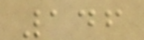146
